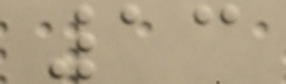13
